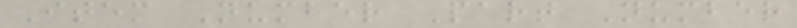Item Number Part Number
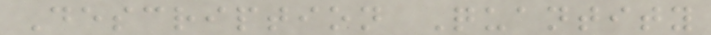Description Quantity
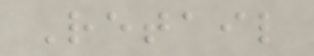Retail
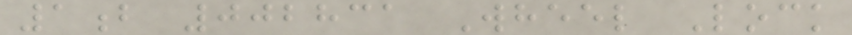1b 002831 Wheel Lock
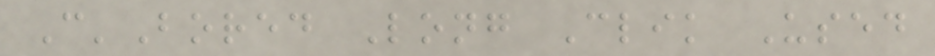C'Bored Long Clik Used
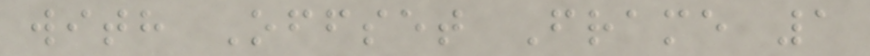with Offset Frame 1
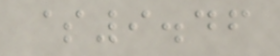$9.46
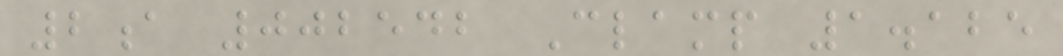2a 002542 Clamp 1.125
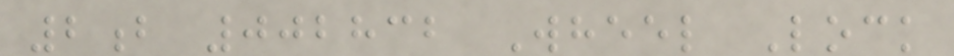2b 002832 Wheel Lock
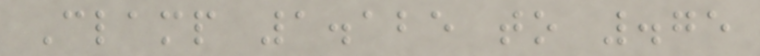Clamp 1.125 to .75
